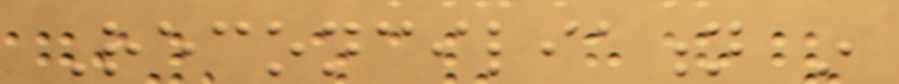Reconciliation in
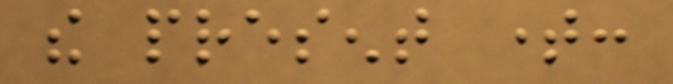the present time:
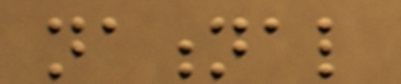national
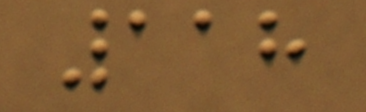118
